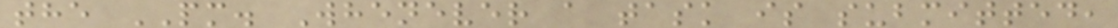the PM. Whenever a task is submitted,
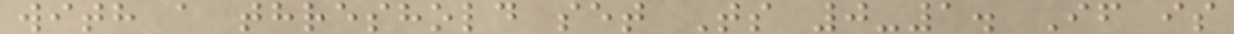with a threshold set Ts 0-1. If is
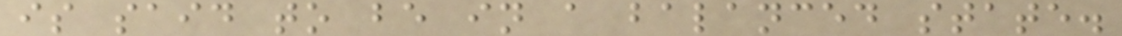is said to be in a balanced state.
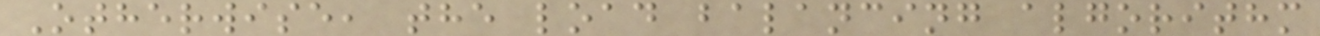Otherwise, the load balancing algorithm
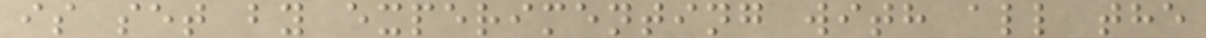is set by experimenting with all the
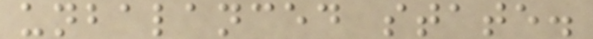unbalanced state.
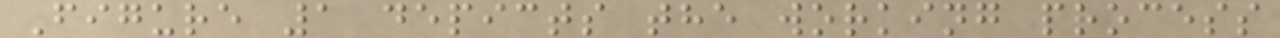Figure 1 depicts the working process
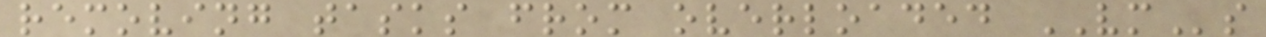removing tasks from overloaded VMs
